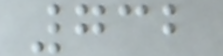732
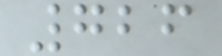726
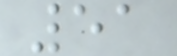51
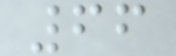66
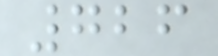726
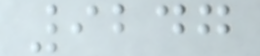9247
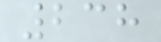238
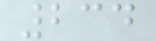234
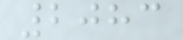2083
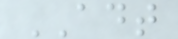ADT
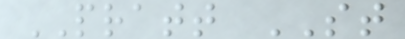PRATT ST
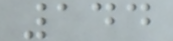144
